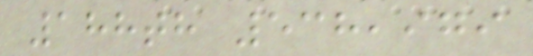188th 538,979
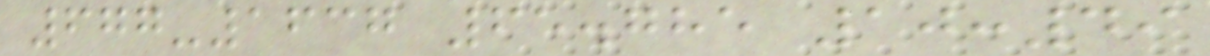677-1637 65.785 10:49
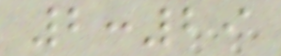2:29
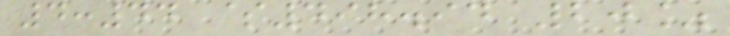4:44 $498.94 20%
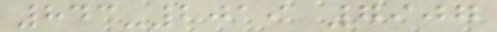843-2019 7907
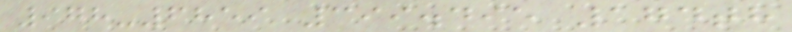978-6859 399.495 174th
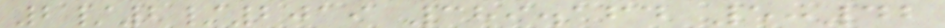2/2/2019 389.164 5:42
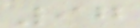97
